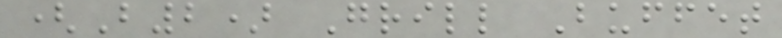(B2) Grill Buffet
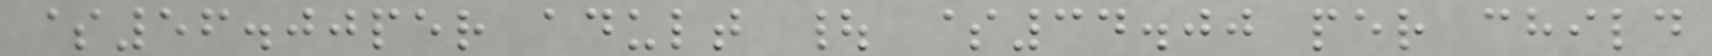$56.00per adult | $34.00 per child
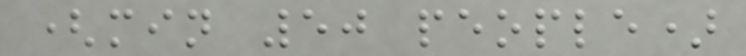(min 50 people)
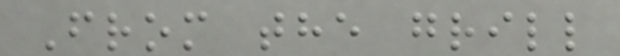From the grill
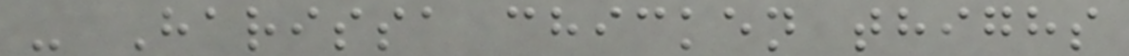- Harissa chicken thighs
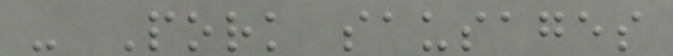- Pork sausages
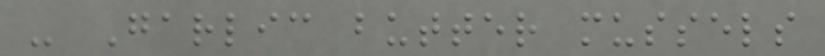- Garlic butter mussels
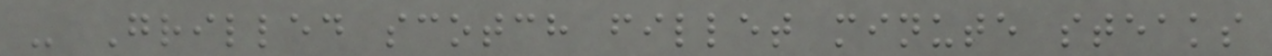- Grilled scotch fillet minute steaks
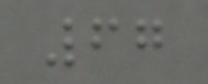67
